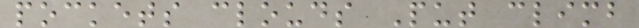pockets clouds Put climb
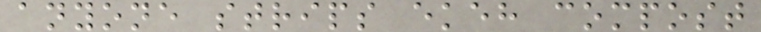anyone strips ekeh compost
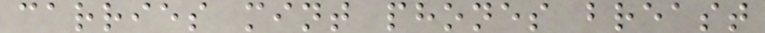carries mint phones breast
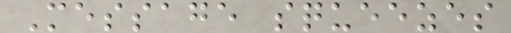Message squeezes
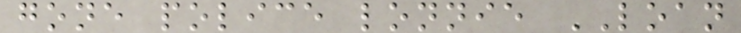gone police lonnie LOAN
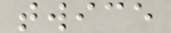twice
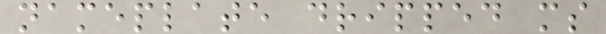nameplate dripped ms
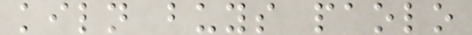kiln buys paolo
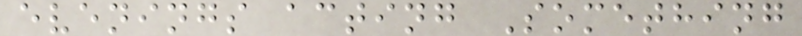evenings acting Something
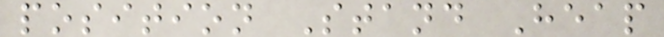position Stand Heap
